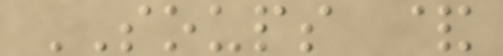SOUPS &
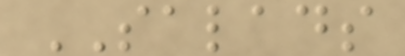SALADS
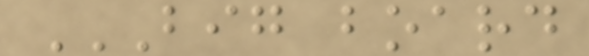BIG BOARD
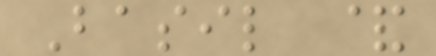Basil &
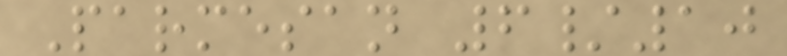Parmesan 6/10
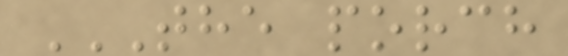THE PORCH
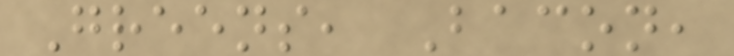Greens, Bacon,
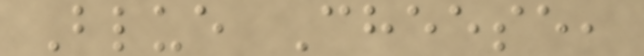Blue Cheese,
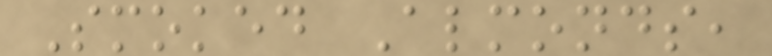Smoked Almonds,
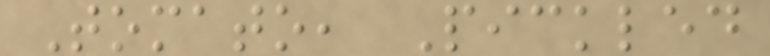Tomato, Pickled
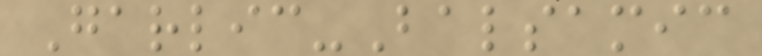Garlic-Balsamic
